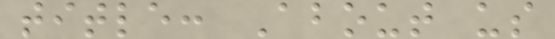title: About us
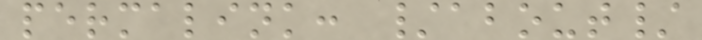permalink: /about/
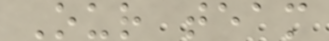Our team
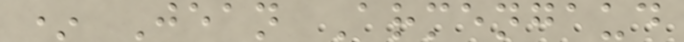* Jean Armengaud
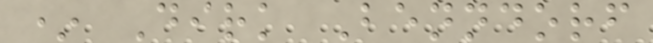* Dirk Benndorf
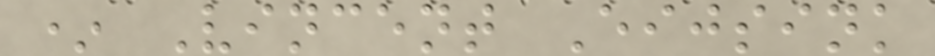* Vincent Eijsink
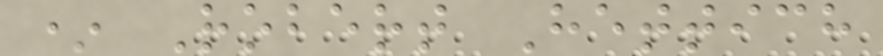* Robert Hettich
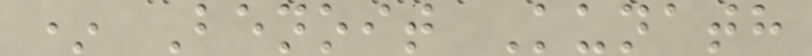* Benoit Kunath
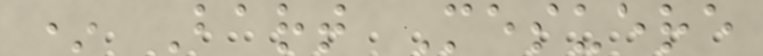* Bart Mesuere
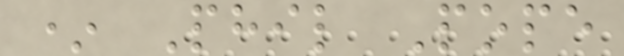* Phil Pope
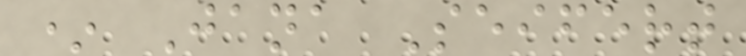* Jana Seifert
